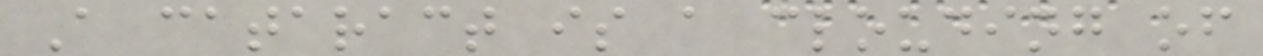A cataract is a clouding of
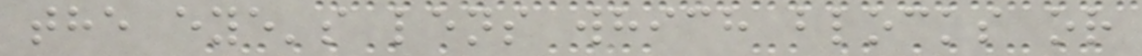the eye's lens which blocks or
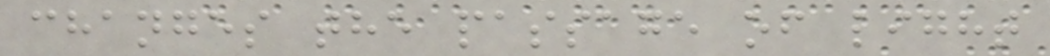changes the passage of light
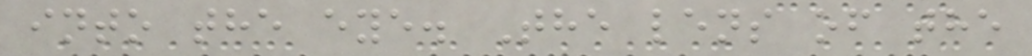into the eye. The lens of the
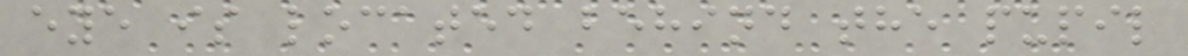eye is located behind the pupil
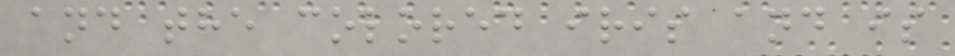and the colored iris and is
